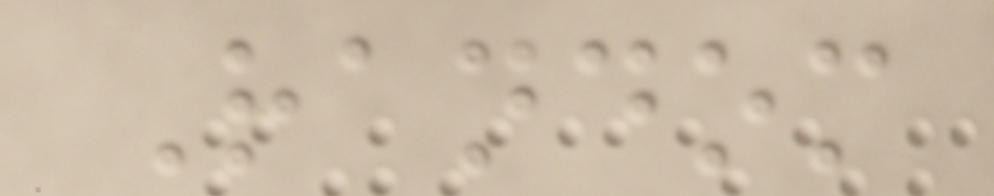Random
